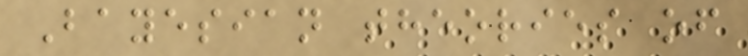Bayesian theories of
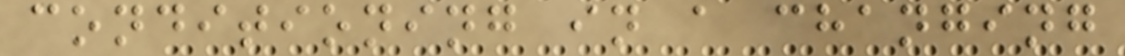conditioning in a changing
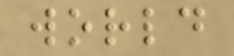world
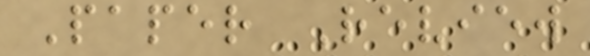Paper Review
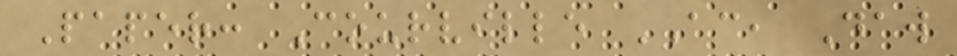Paper: Courville AC, Daw
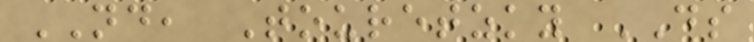ND, Touretzky DS
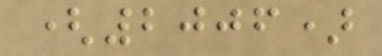(2006)
